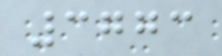3773
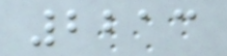2213
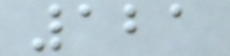121
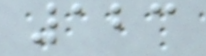123
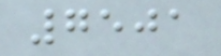7501
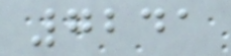7241
